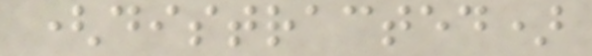(distracted)
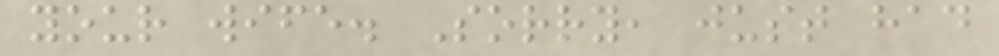your wife. Sorry, just had
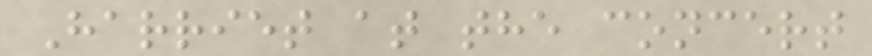Harriet at the concert
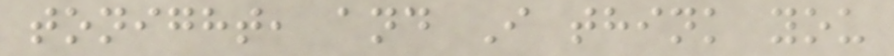tonight, and I think you
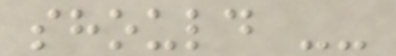should --
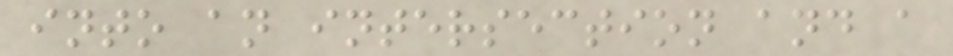into an intersection and a
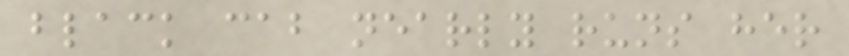black cab nearly runs her
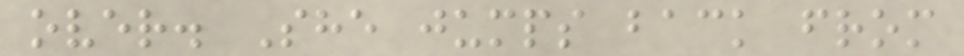over. She jumps back from
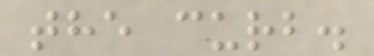the curb.
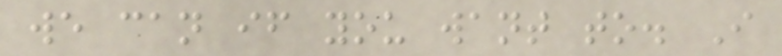we can if you want to. I
